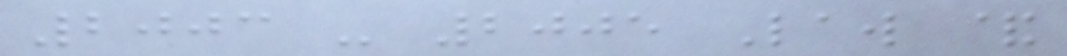2003 - 2005 Law &
